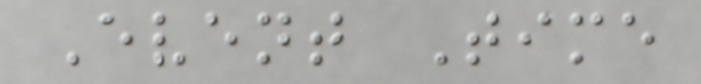Event Time
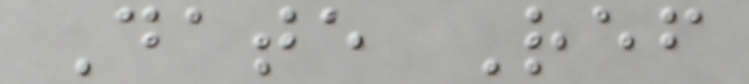Date Ref
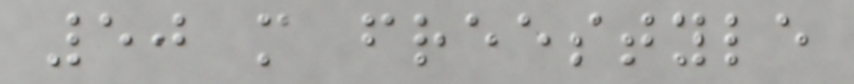50 m freestyle
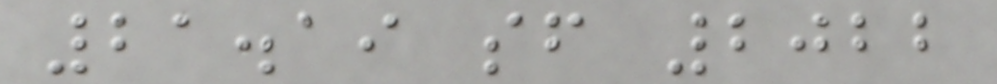21.19 sf 2022
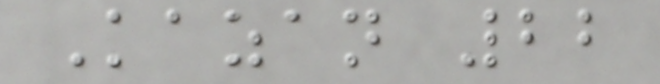Kazan 22
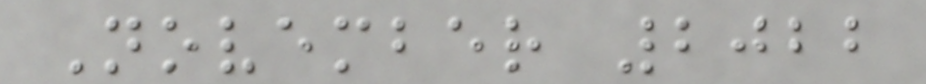November 2022
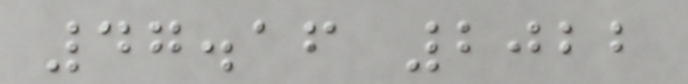47.16 2022
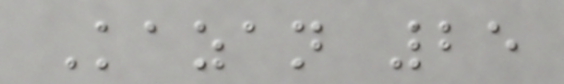Kazan 25
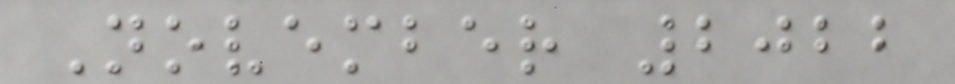November 2022
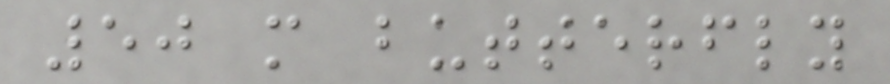50 m butterfly
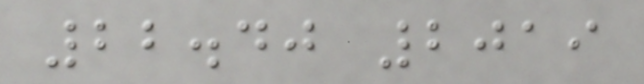22.40 2019
